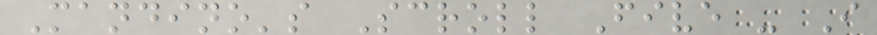Mandino's Scroll Five - I
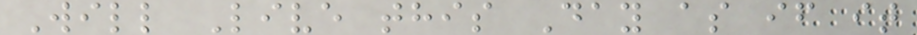Will Live this Day as if it
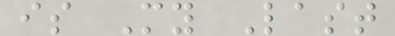is My Last
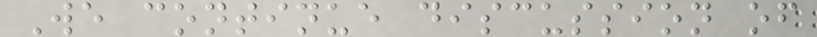We continue discussion of
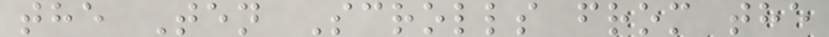the Ten Scrolls from the
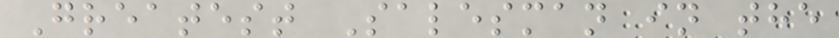Greatest Salesman in the
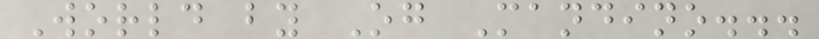World by Og Mandino...
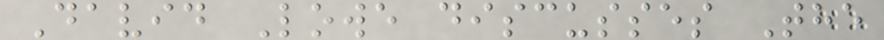David Lowe discusses The
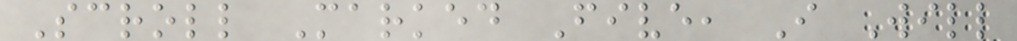Scroll Marked Five, I Will
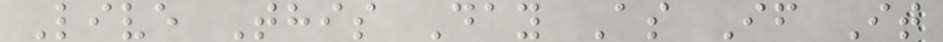Live This Day As If It
